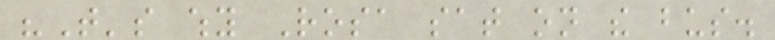"That's why Rosa sat on the bus.
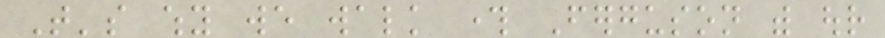That's why we walk through Ferguson with our
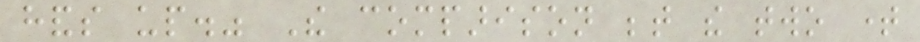hands up." The comparison between the two time
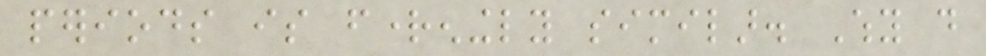periods is frighteningly similar. Why do
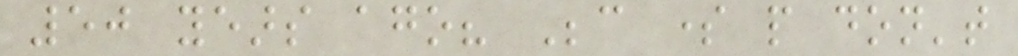50 years ago? Because some people don't
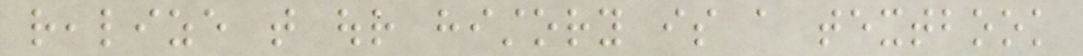realize that our history is a textbook
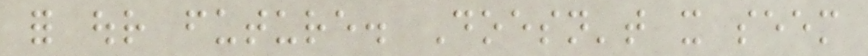for our future. Doesn't it seem
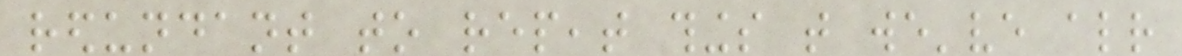redundant to repeat things that we've already
